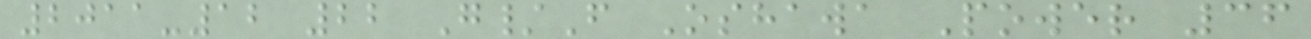2011-12 22 G/F Oshawa Power 36
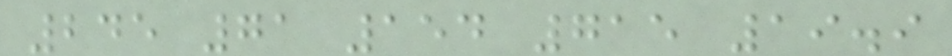245 71 154 715 19.9
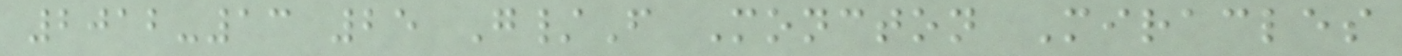2012-13 25 G/F Moncton Miracles
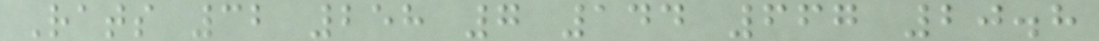Rats 32 258 7 144 667 20.8
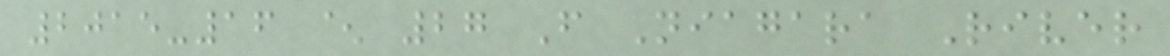2015-16 ^ 27 F Niagara River
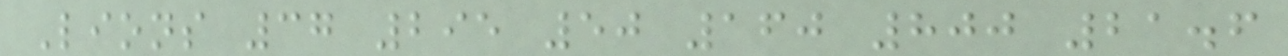Lions 37 295 50 160 800 21.6
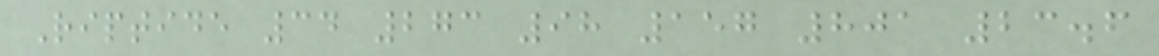Riptide 34 273 98 157 801 23.6
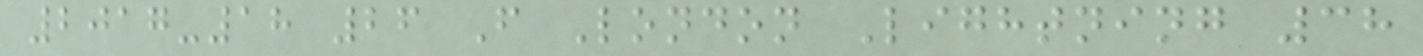2017-18 26 F London Lightning 38
